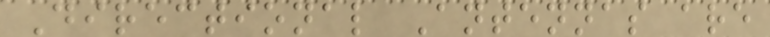Directional Antennas are
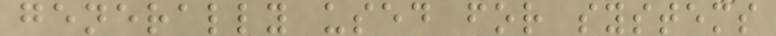generally used for systems
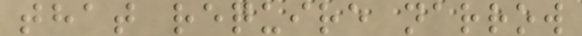that require narrow
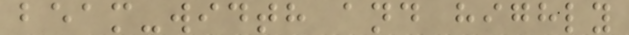beam-width and highly
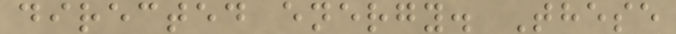directed energy. These
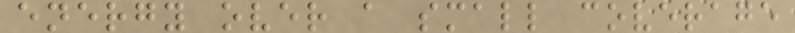energy over a small coverage
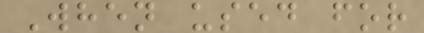When used for
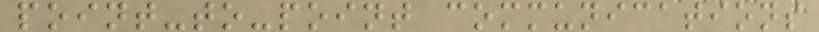point-to-point communications
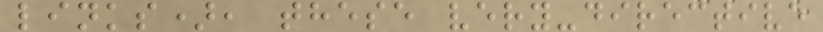links), these very-directive
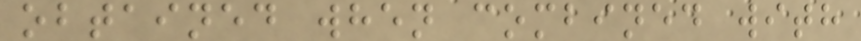obtained when combined with
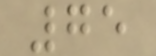75
